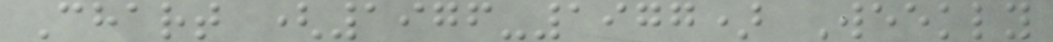Chart (1976-1977) Weekly
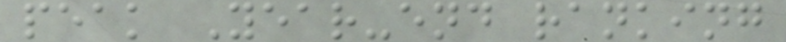peak Year-end ranking
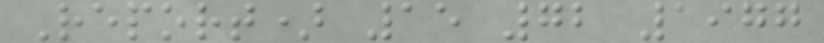Report) 15 72 1977
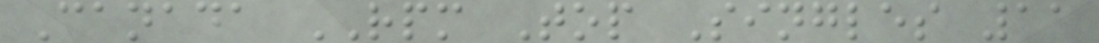Canada RPM Top Singles 11
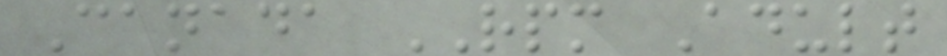Canada RPM Adult
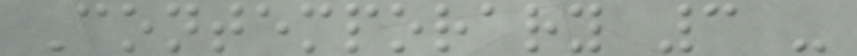Contemporary 3 -
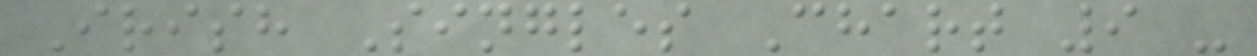Irish Singles Chart 9 -
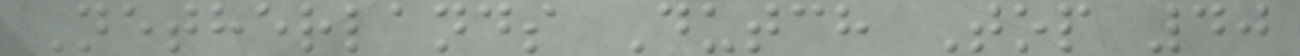Netherlands Dutch Top 40
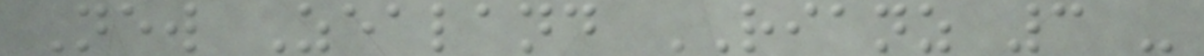New Zealand RIANZ 3 -
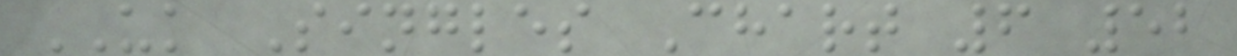UK Singles Chart 6 52
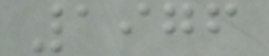1976
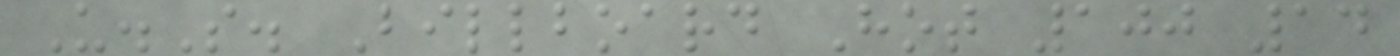U.S. Billboard Hot 100 14
